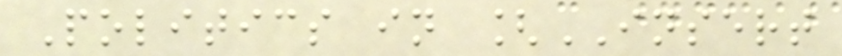Politics in [INSERT
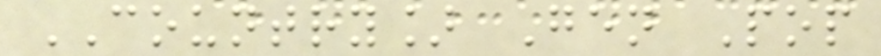COUNTRY] Gen Pop
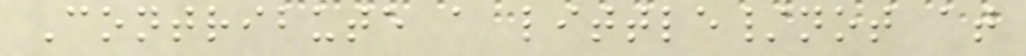Contribute a little/not at
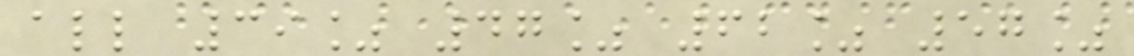all 39% 47% 62% 57%
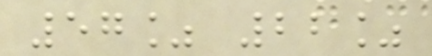57% 22%
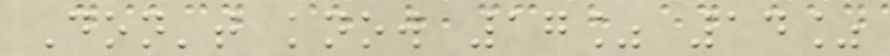Don't know 17% 14%
